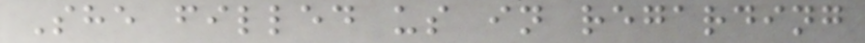She filled us in regarding
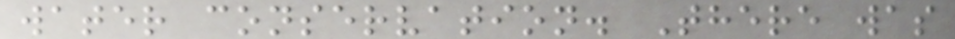water conservation. There was
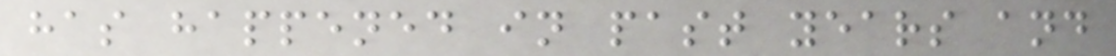has happened in past years and
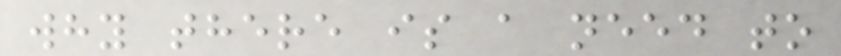why there is a need to
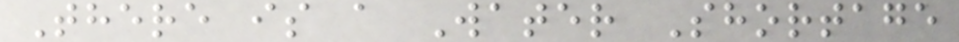There is a Water Shortage
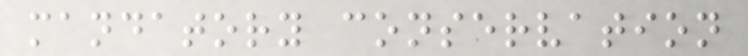mandatory conservation
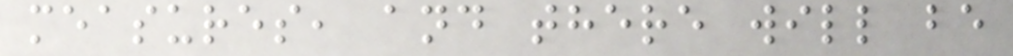measures, and there will be
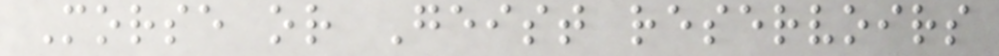Morse or Geist reservoirs
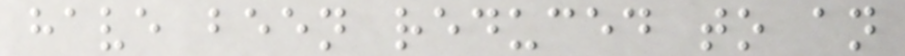have been reduced to an
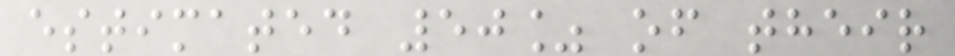estimated 50% of their
